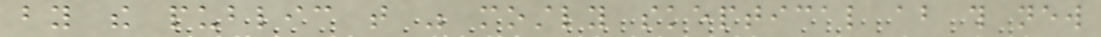by the public that was mostly skeptical about this new
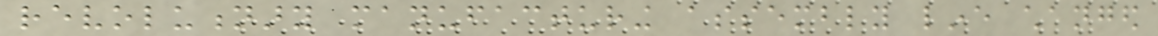revolutionary manufacturing assembly line changed
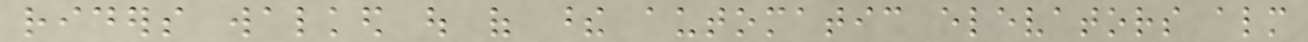riders walked out of these automatic elevators almost
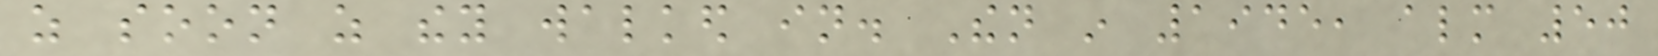as soon as they walked in. Then in 1945, almost 50
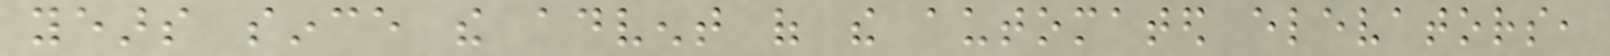years since the advent of the automated elevators,
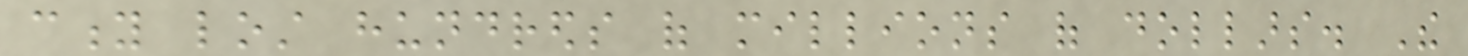city lost hundreds of millions of dollars. The
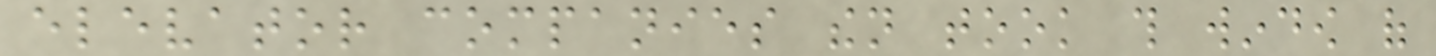elevator companies then took this window of
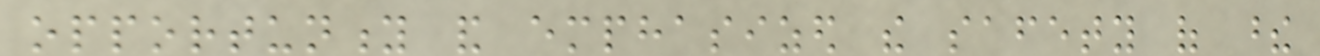opportunity and emphasized the safety of these
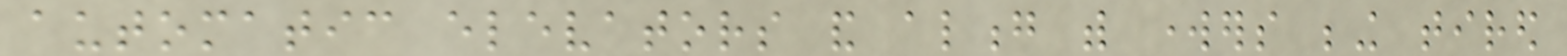automatic elevators and along with workers being tired
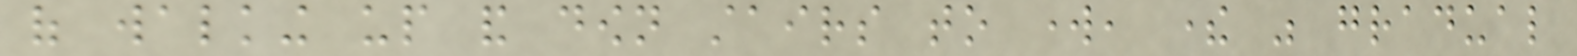of walking up and down stairs to work, there was gradual
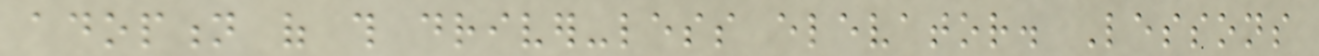adoption of this driver-less elevator. Lessons
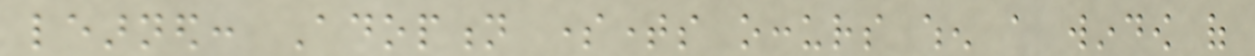learned: Adoption sometimes occurs when a window of
